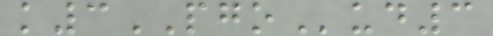k3PGOud3
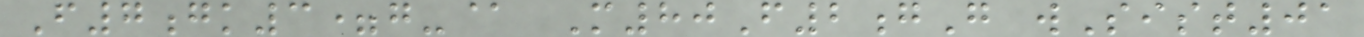F7gk3=g-@ M80F2gG wSist01
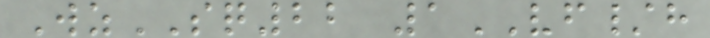WzSQ22 1VF/h
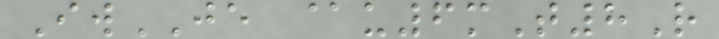IwJE @u6mT8R
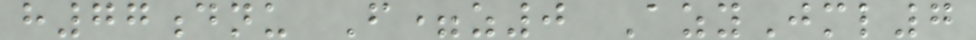h77dnu F=z0 AzyJml7
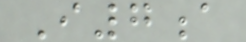I7a
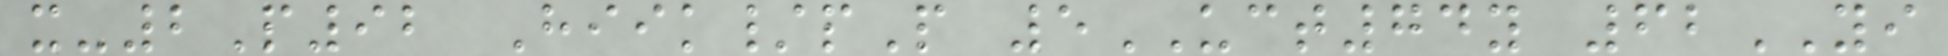x-2P92 Hiik/pP 5UCT74y 62YI
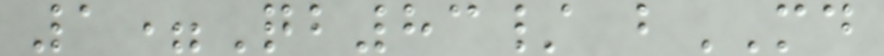1=Qb83/ bMD
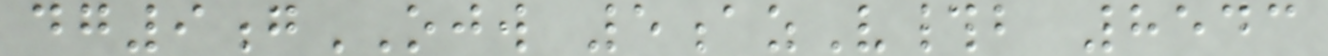dg9gOJW 5azV#b 8543
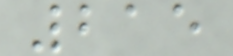215
